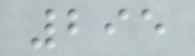295
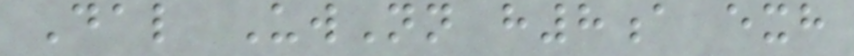Dal UwNn h8a exh
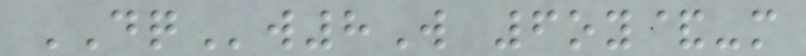DQw8W 6oy&-m
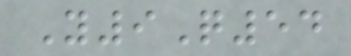Y9Q54
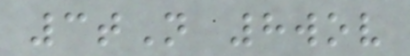3tN 8wov
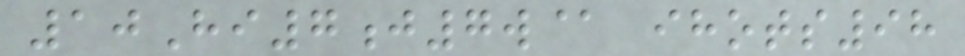10Hi7j7w@ ihots98
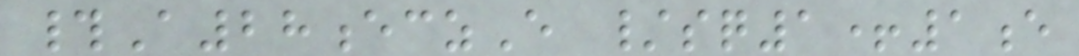#A28eczE /sq1+1e
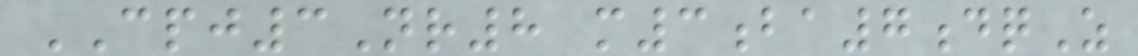CPJ3Nr8 m3ba7dqZ
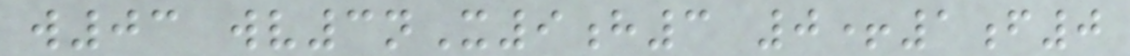w03 wv3nX9h3 0+1f0
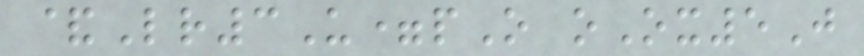&Lr3U=pO oOx5J
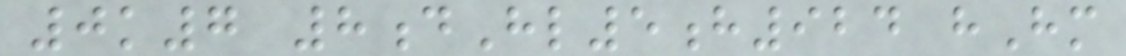0k7 8dHl5h924 hHm
